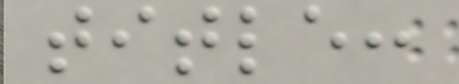title:
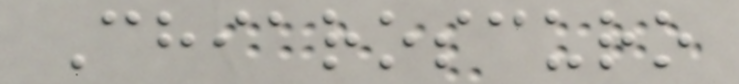Chiaroscuro
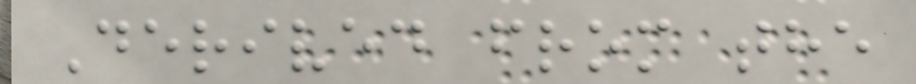Derived from the
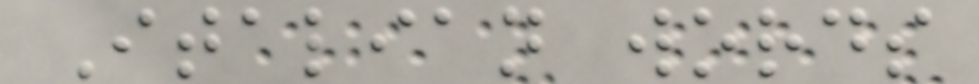Italian words
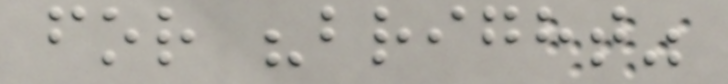for "bright"
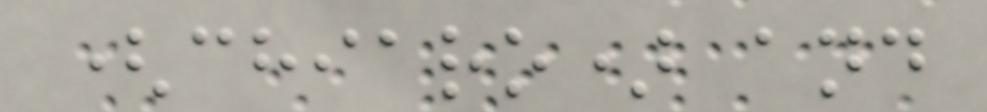(chiaro) and
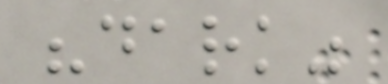"dark"
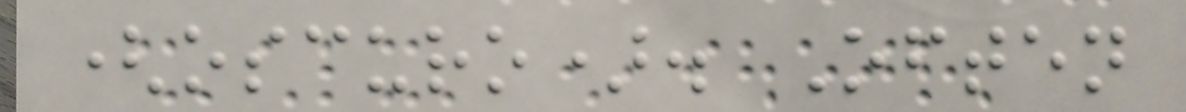(oscuro). Often
